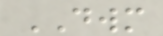DWM
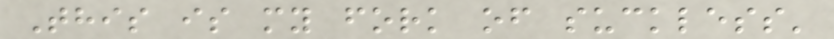This is my fork of suckless'
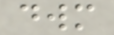dwm
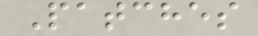Patches
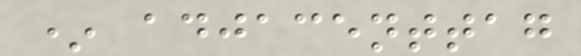* adjacenttag
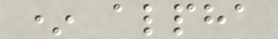* alpha
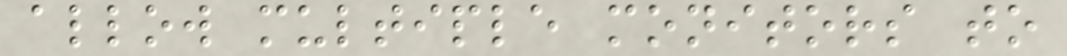allow multiple monitors to
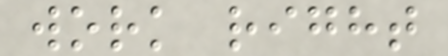work right
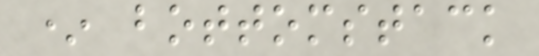* bottomstack
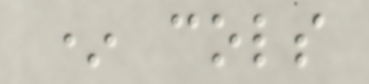* cols
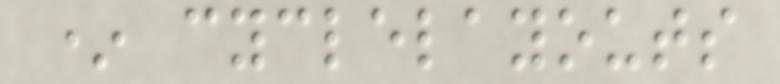* cyclelayouts
